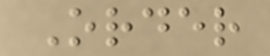Order
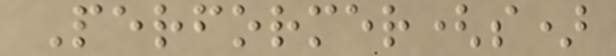Performer(s)
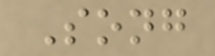Song
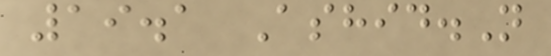19.1 Ashid.N
